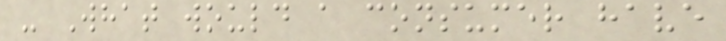- What would a consumer have
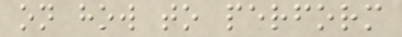on how to perform
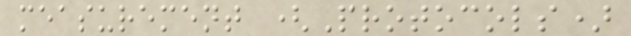measurement (Protocols)
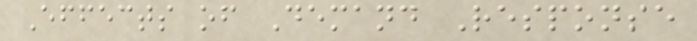Effects of Demand Response
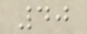40
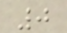0
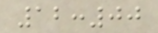12:00
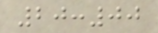20:00
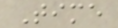Time
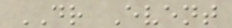DR Event
